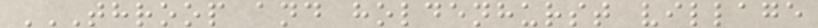THROOP AND HOLDENHURST VILLAGE
